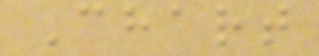Chart
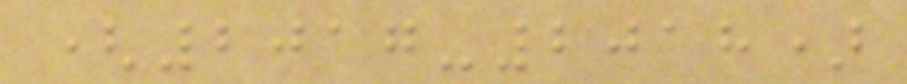(2017-2018)
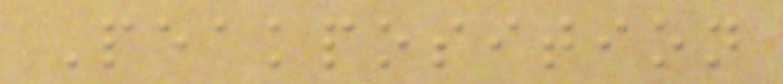Peakposition
